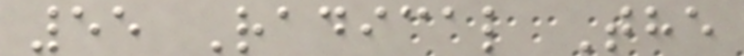55 Radical The
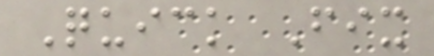Quick Fix
